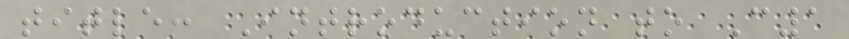title: Introduction to C1
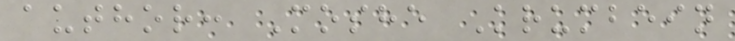author: Moshe Krumbein
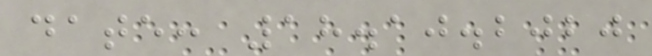date: 18.10.2020
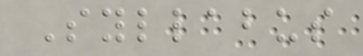Syllabus
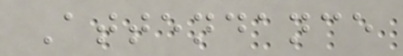Attendance
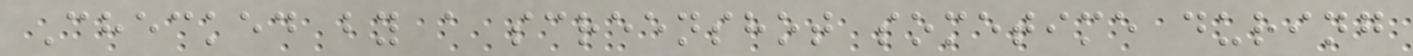Checked by a screenshot sometime during
